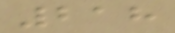218
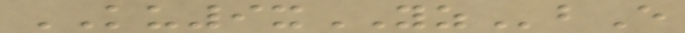KU9xYZbE
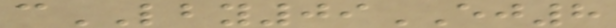cLBY09EJ8
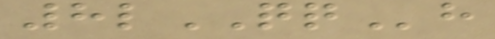8lQQh
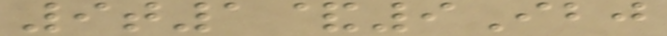9t1&9Ibj
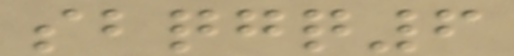sbqgq6
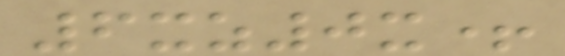6xz0x+
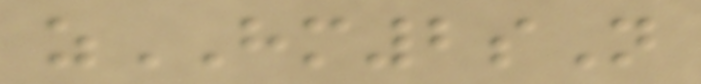zHM2sN
